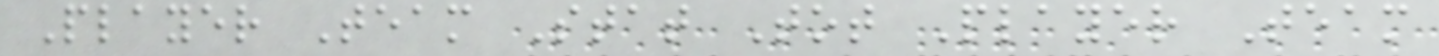Player Team Stat Tot Player Team
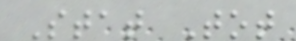Stat Tot
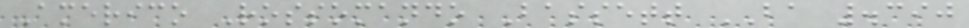Americo Rossomando Bassett BA .390
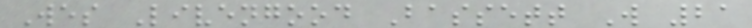Wes Livengood Bassett W 21
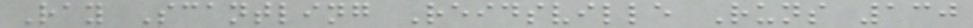Ray Scantling Reidsville Runs 130
